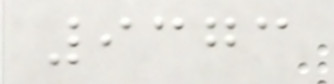9373
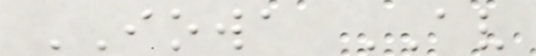IOWA AV
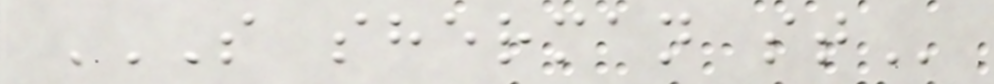S SHERMAN ST
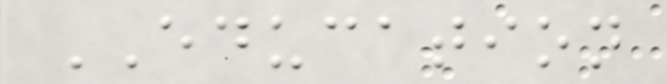EDUCATION
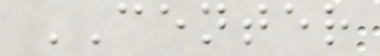CENTER
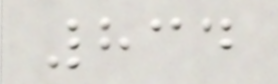834
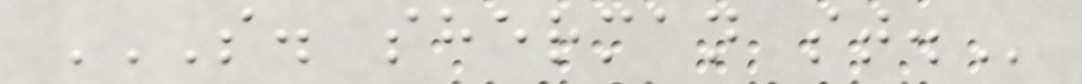S. SHERMAN ST.
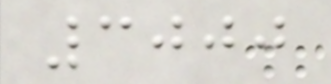3000
